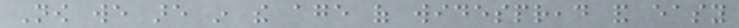Now we are in the age of widespread and easy
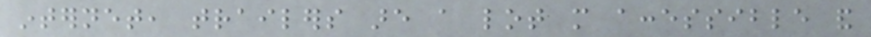internet, trailers are a lot more accessible and
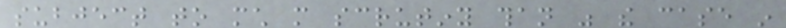subject to much more scrutiny than was the case in
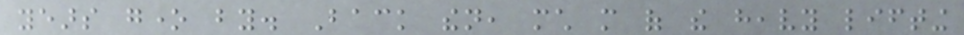years gone by. Back then, much more of the heavy lifting
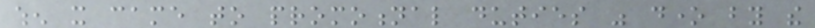when it came to promotional duties was done by the
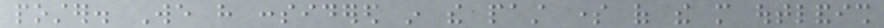poster. We have considered in the past some of the more outlandish
